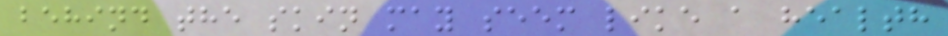behind the skin may seem like a health
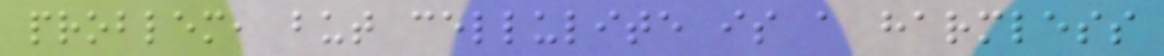problem, but cellulite is a harmless
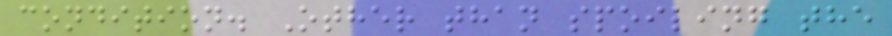condition. Other than spoiling the
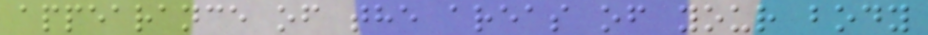appearance of the areas of your body
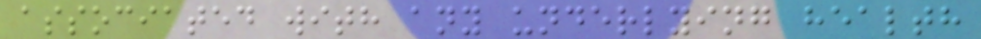associated with any underlying health
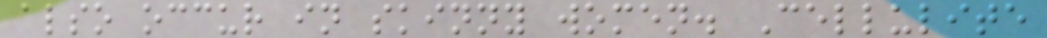also occur in skinny women. Cellulite
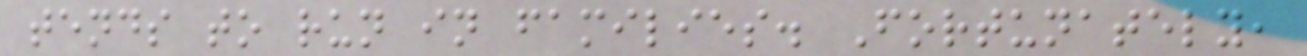tends to run in families. Fortunately,
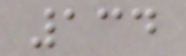134
